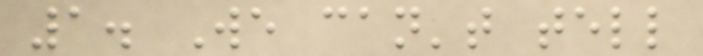1. We can't tell
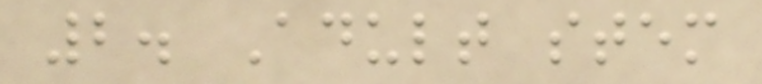2. Adult stem
